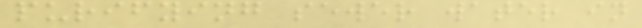purifying sewer water in
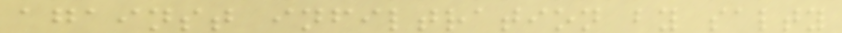against infiltration by salty
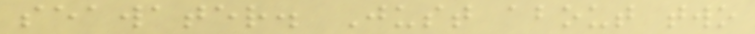seawater. Just about two
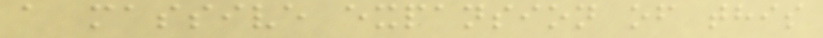a massive expansion of this
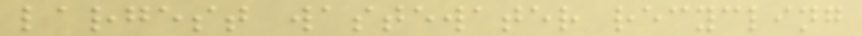largest wastewater recycling
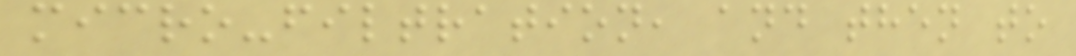micro-filtration, and then to
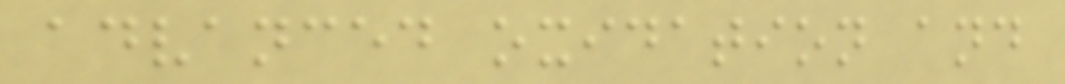advanced oxidation and
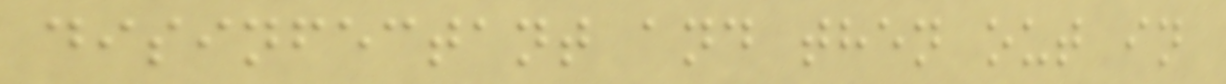disinfectant and then out in
